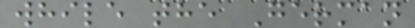while the German
